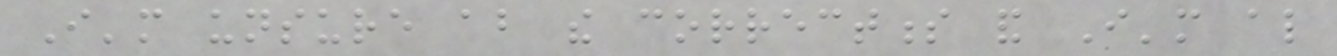I'm unsure about the correctness and I'm also
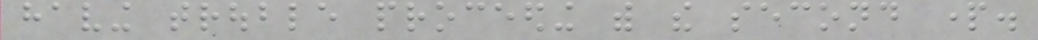having trouble proceeding with the second part.
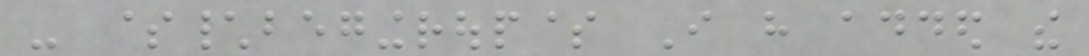- $\begingroup$ I have added the
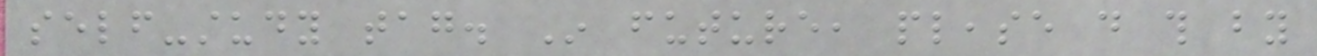self-study tag. In future, please do this by
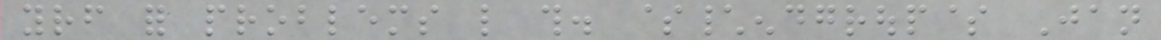yourself for problems like this. $\endgroup$ Jan
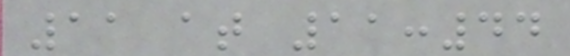11 at 11:44
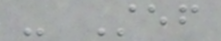- Stef
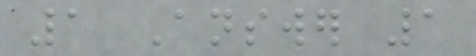1 Answer 1
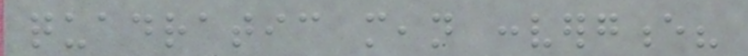quadratic mean convergence?
